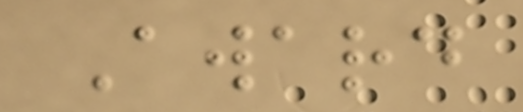Award
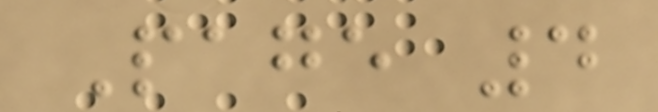Page 4
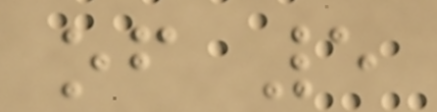of 5
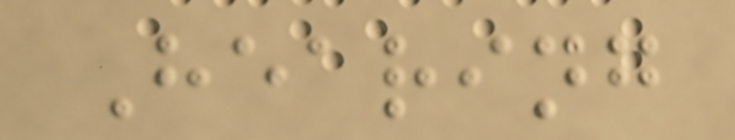Hearing
